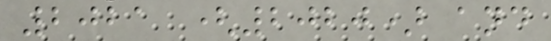2021 (2020) and
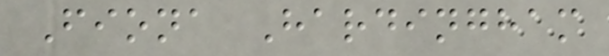Fiona Hardingham
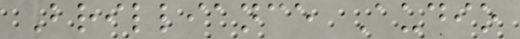Brilliance Audio
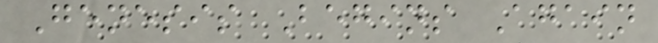Genesis Begins Again
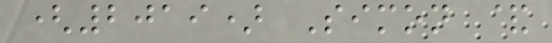(2019) Simon &
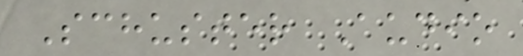Schuster Audio
